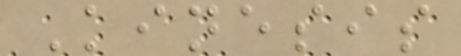Kinesis
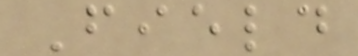Field
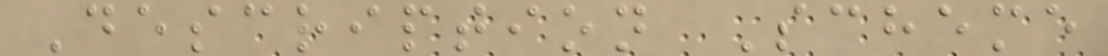Description Scheme
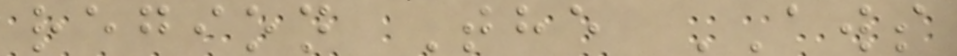region The AWS
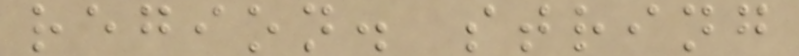region. string
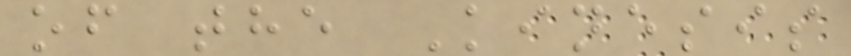of the Kinesis
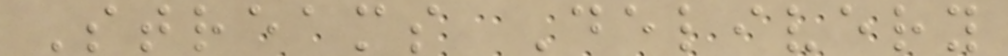Streams Delivery
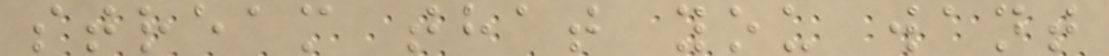stream that you want
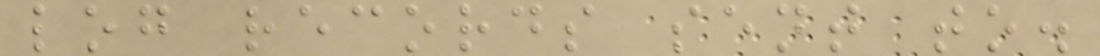log records sent to.
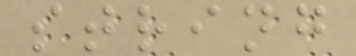string
